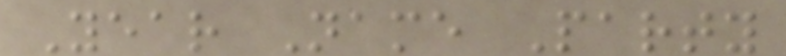Year Name Party
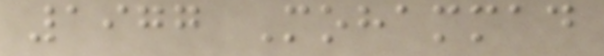1977 Mohammad
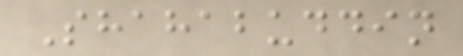Shahabuddin
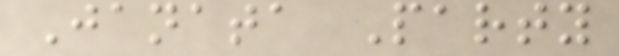Janata Party
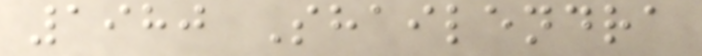1980 Shailendra
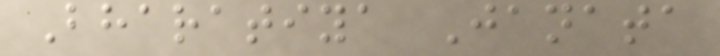Bharatiya Janata
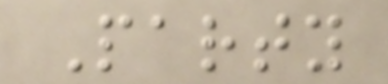Party
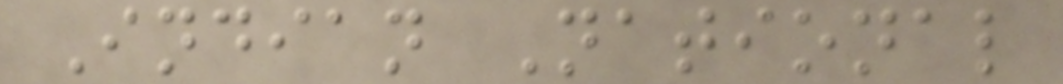Indian National
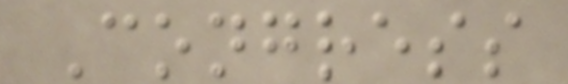Congress
